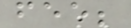fee;
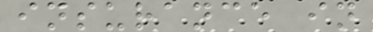insurance in
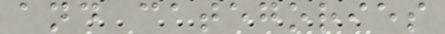and categories
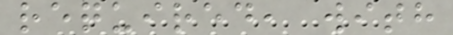required, with
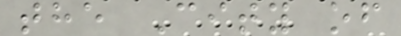the City of
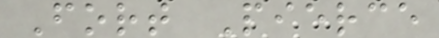Fort Pierce
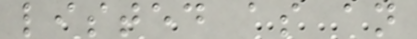listed as an
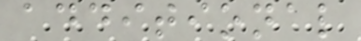additional
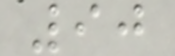90
